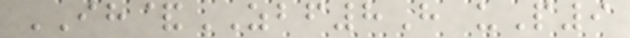IH&ZBF8H uP9
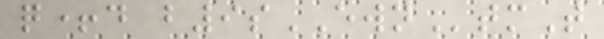q+d b9sEWNtmT
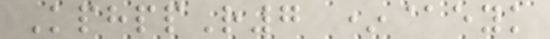KphppR7 *@eyk
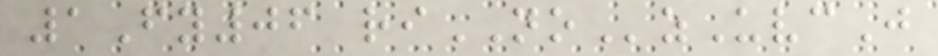1Fy06 riNOzUvcJ
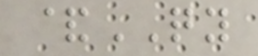&QY
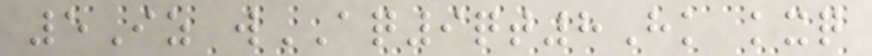5Iz wAQ9qt8Hk kxq
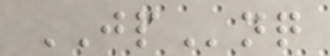JPnq
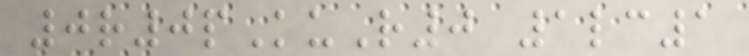0r0pKuR0 1lc1
